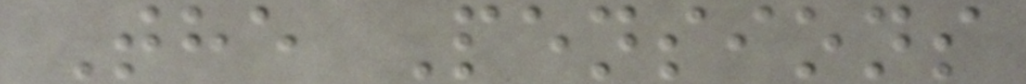The Pensions
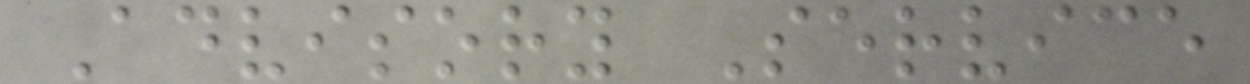Advisory Service
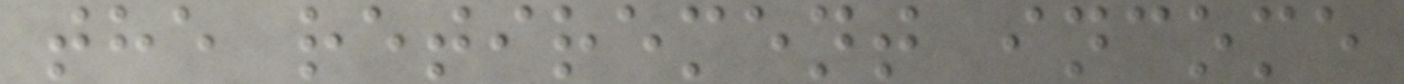the retirement income
